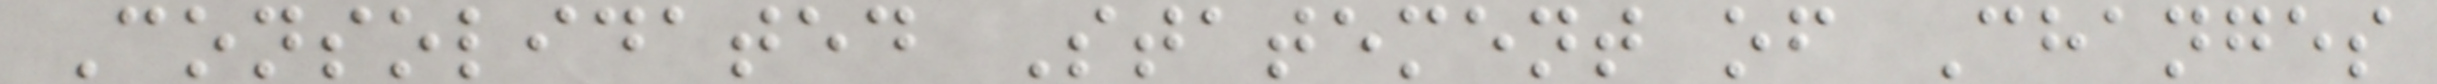Consolidated Statement of Changes
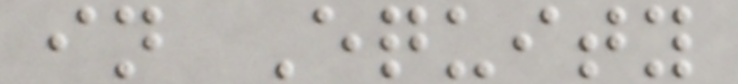in Equity
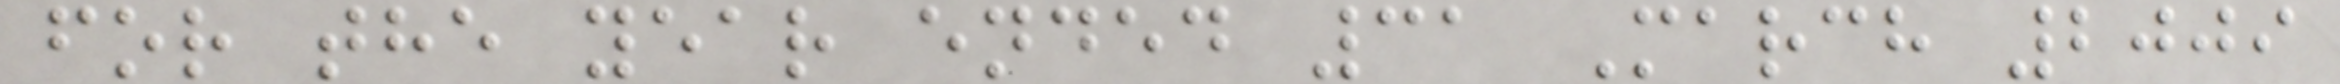for the year ended 31 March 2009
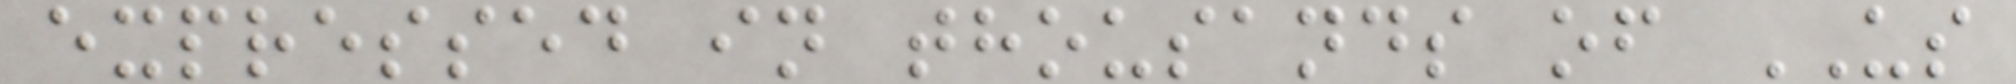expressed in thousands of US
